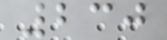230
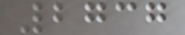2737
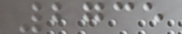2735
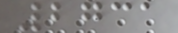2731
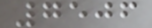7506
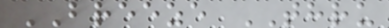BREEZE THRU
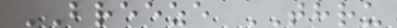BREEZE THRU
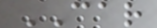CAR
